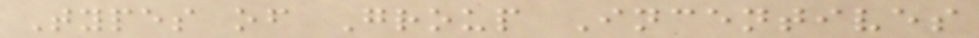Types of Group Incentives
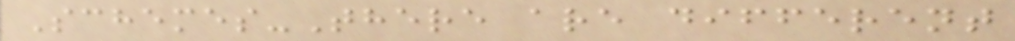Schemes-There are different
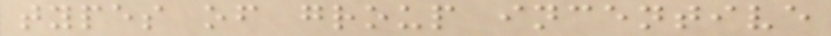types of group incentive
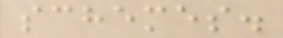schemes.
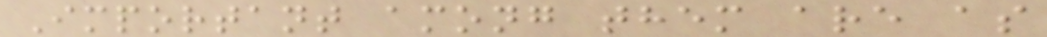Important among them are as
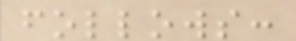follows:
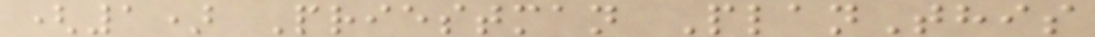(1) Priestman PlanThis
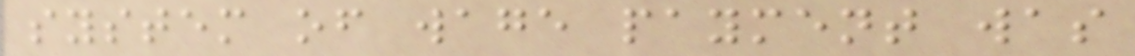system of wage payment was
